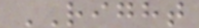RIGHT
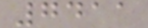7411
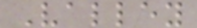Valley
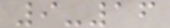9-16
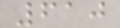610
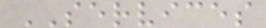SERVICES
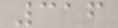316
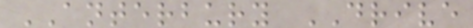ANTERBURY DRIVE
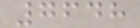7648
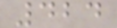424
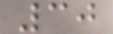30
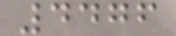4476
